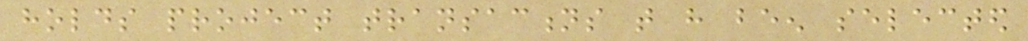holds project transactions that have been selected
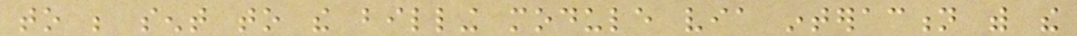to be sent to the billing module via interaction with the
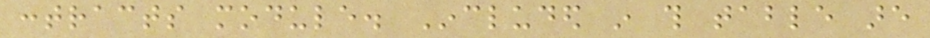contracts module. Included in this table are
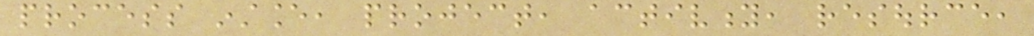process instance, project, activity, resource,
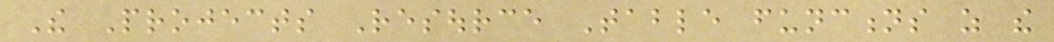The Projects Resource Table functions as the
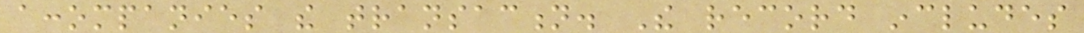accompanies the transaction. The record includes
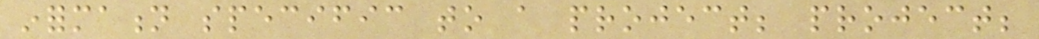information specific to a project; project;
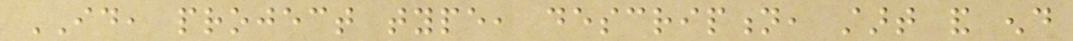ID, project type, description, start and end
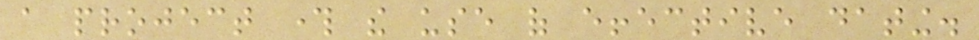a project through the use of effective dating.
